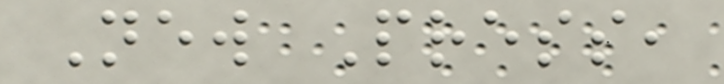New Press,
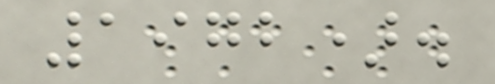1972).
